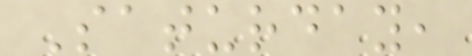Saturday,
